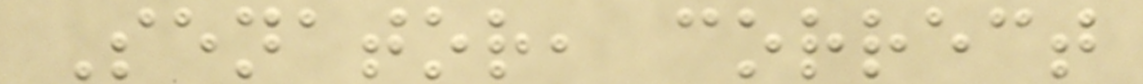Senator, correct
